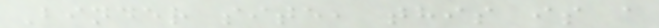Binder site, this is a
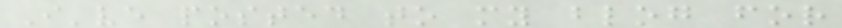I've posted to my blog for
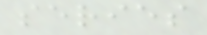series
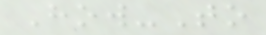How-To
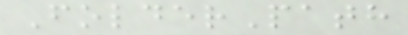FolderPath
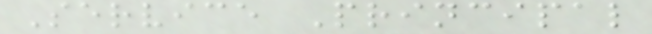Service Principal
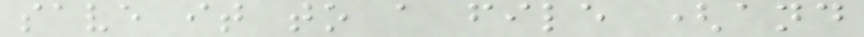save it to a file (and
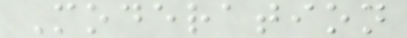Moderation
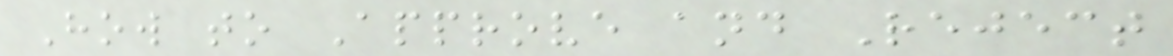How to Approve and Reject
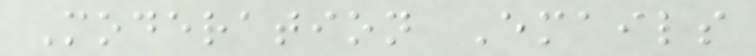Moderation Emails
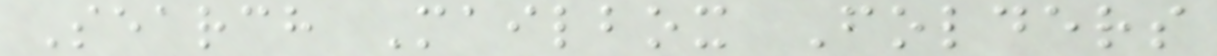Search Mailbox Folders
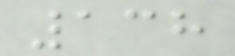138
